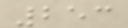253
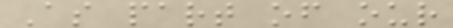As part of our
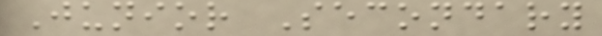Junior Secondary
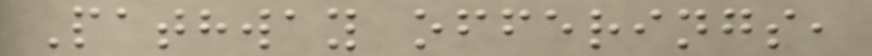Pathway offerings,
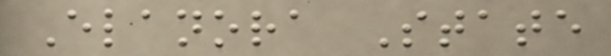Elanora State
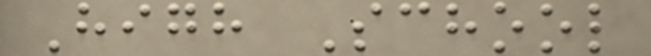High School
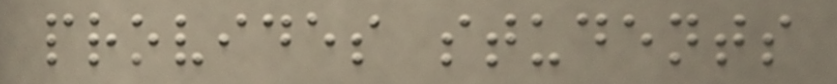provides students
